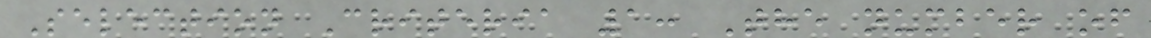Selection Criteria 1: The number of
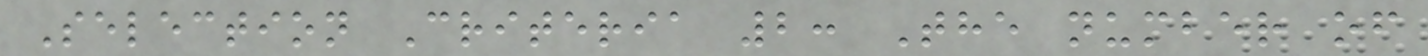Selection Criteria 2: The number of
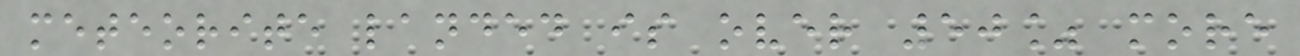meteorite landed is over 50% more
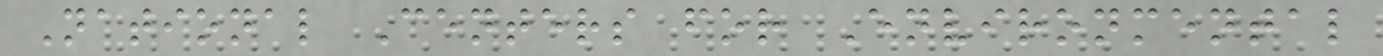National Centers for Environmental
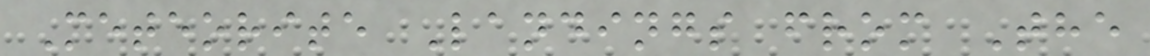Meteorite Landings from The
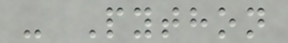- Python
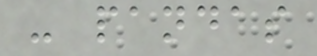- pandas
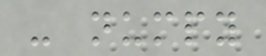- numpy
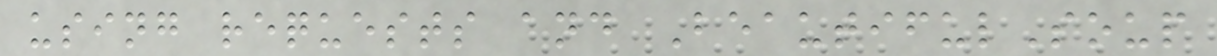using requests and BeautifulSoup
